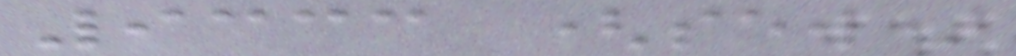9333 (sew)
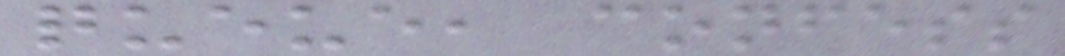queue, confess
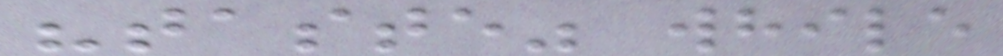"taste" while
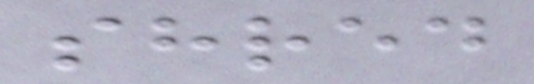shred
